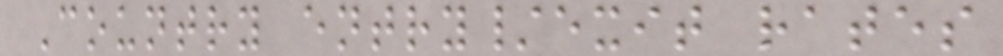Country entry/exit rates
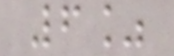6%
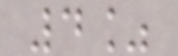4%
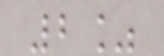2%
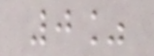0%
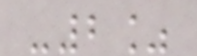-2%
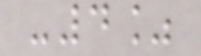-4%
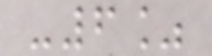-6%
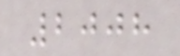2008
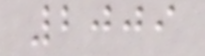2009
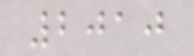2010
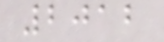2012
